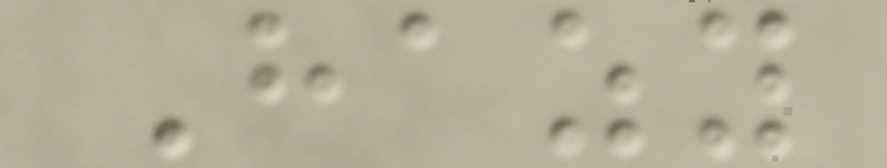Hazy
